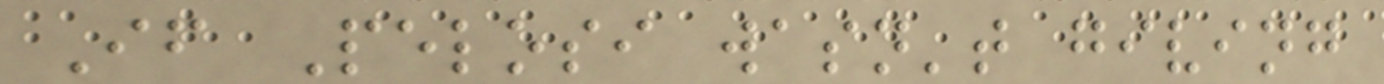If Pelosi wasn't giving
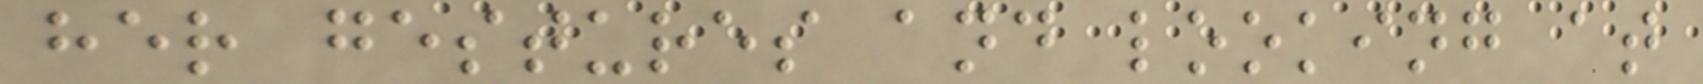her gestures and looking at
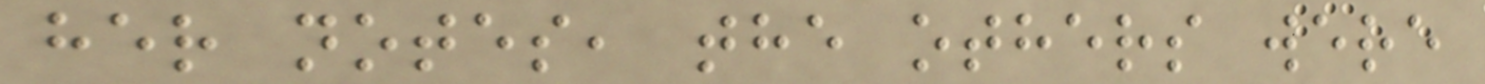her notes, the others were
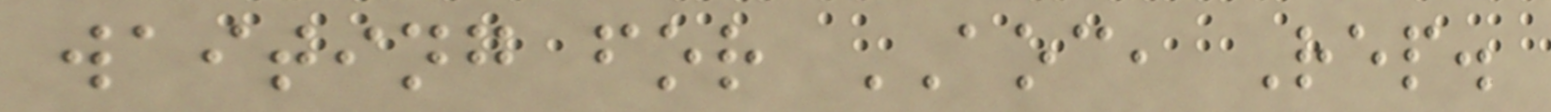waiting for AOC, Rep.
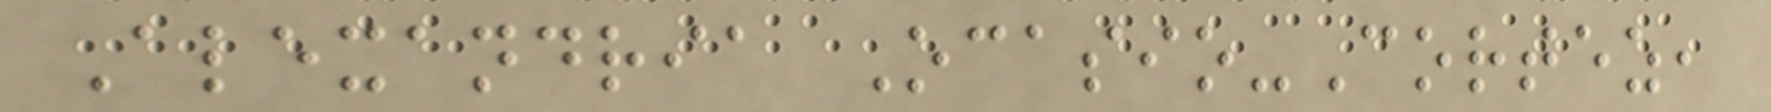Alexandria Ocasio-Cortez,
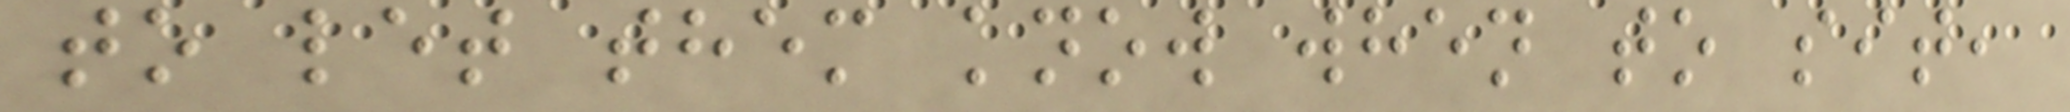to let them know when to sit,
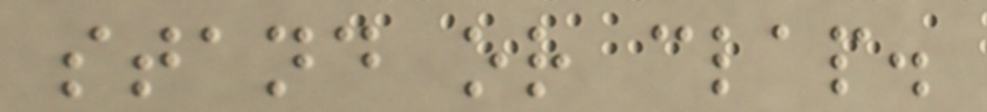stand or clap.
